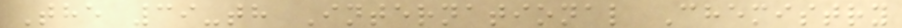The 39-th International Chemistry
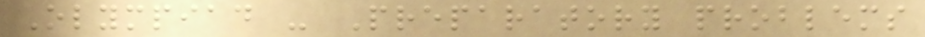Olympiad - Preparatory problems
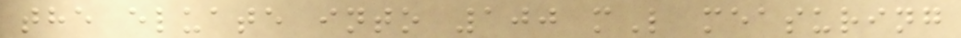the eluate into 100 mL measuring
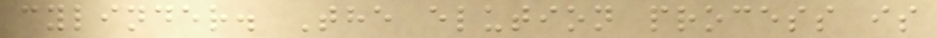cylinder. The elution process is
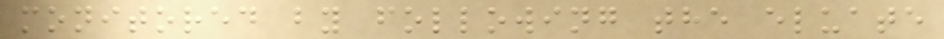monitored by following the eluate
